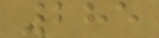285
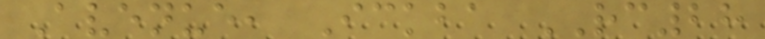Avenue, Ickba RC28
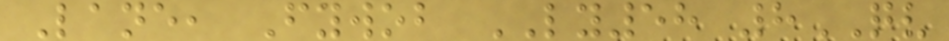Lane, Fywob LY58 8QV
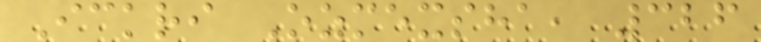Ickri Ozmexsha, 326
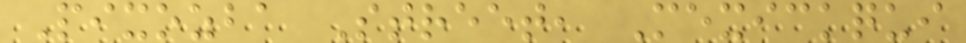Pixozba Street, Mexickqui
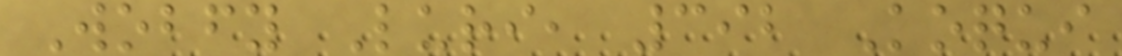Wobfy Luri, 392 Koqui
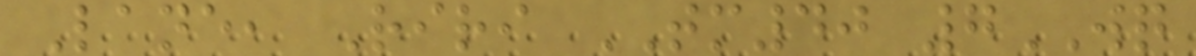Lane, Riri TM40 7WQ
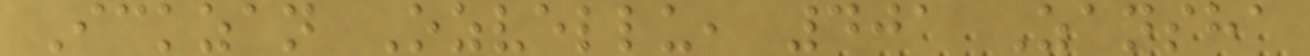Ickzan Ozvellu, 401 Zansha
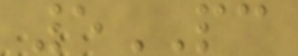5PC
